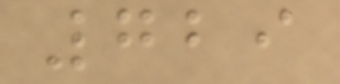729
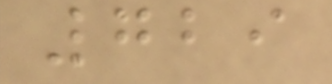729
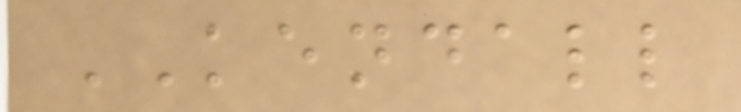KENDALL
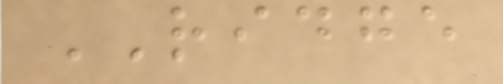RIDGE
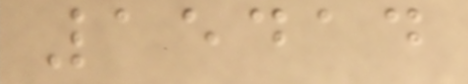15414
